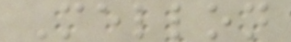Mellon
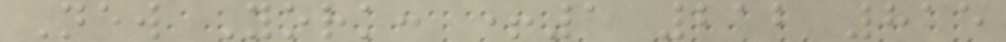New York: +1 212 815
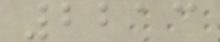2213
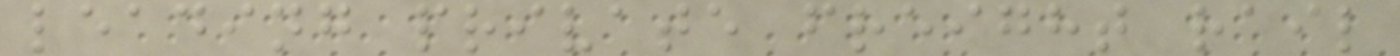leading private freight rail
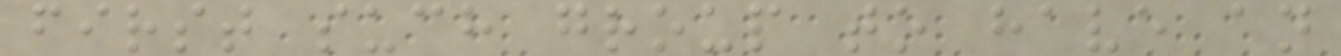first such group to have an
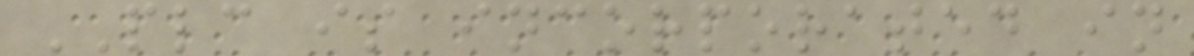PLC is incorporated in
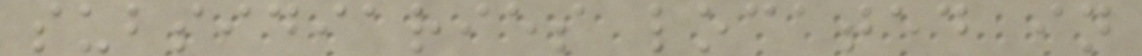subsidiaries located in
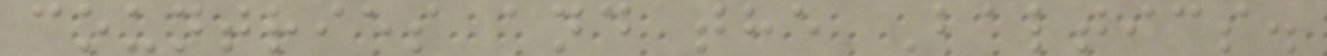countries and the Baltics.
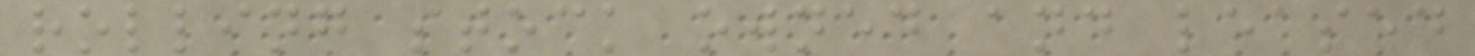rolling stock owned and leased
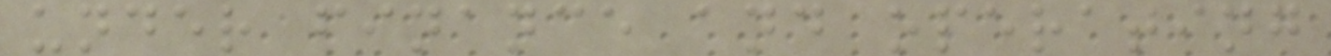under finance and operating
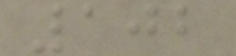102
